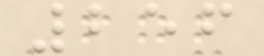256
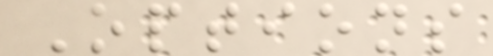Options
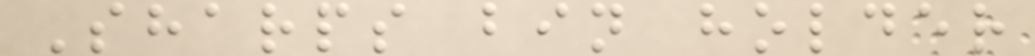Sharps bin holder
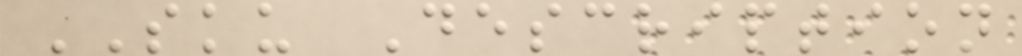SKU Description
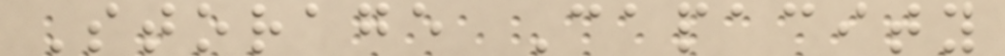Storage Capacity
